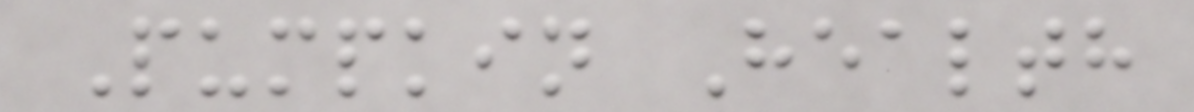Pumpkin Health
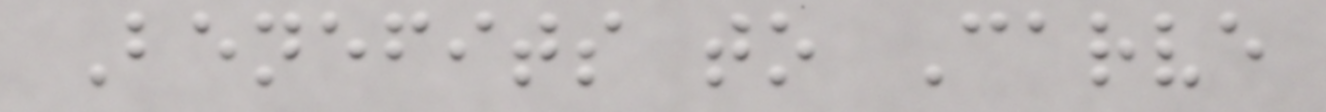Benefits to Carve
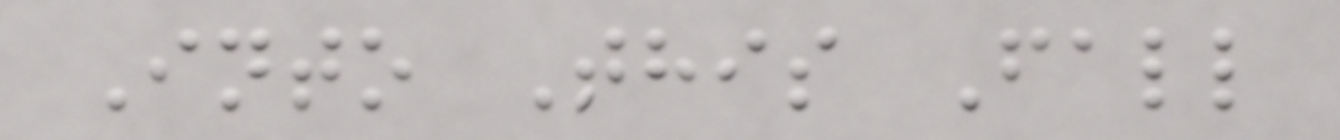Into This Fall
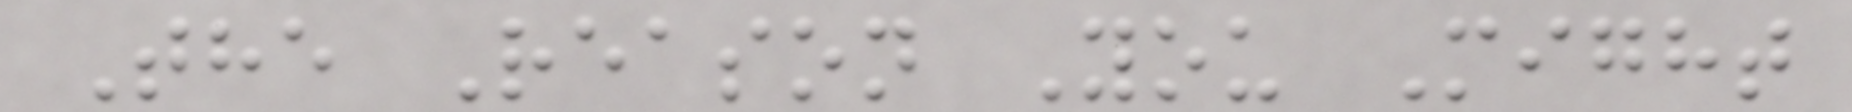The Reason You Might
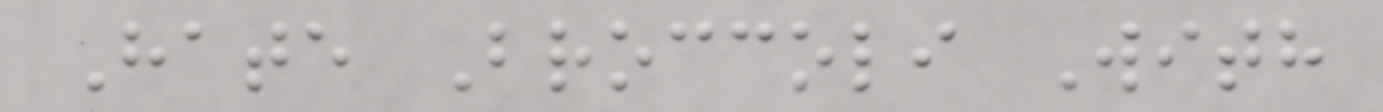Hate Broccoli With
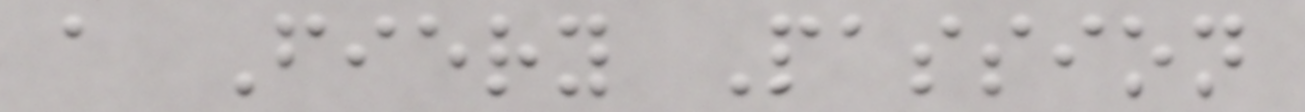a Fiery Passion
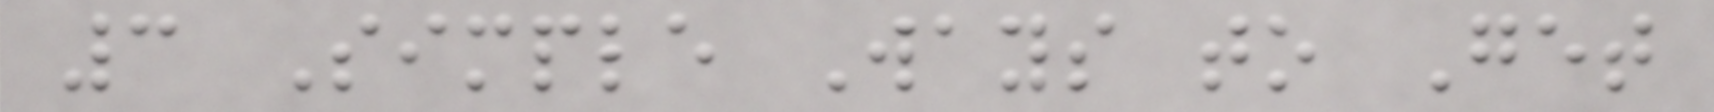3 Simple Ways to Get
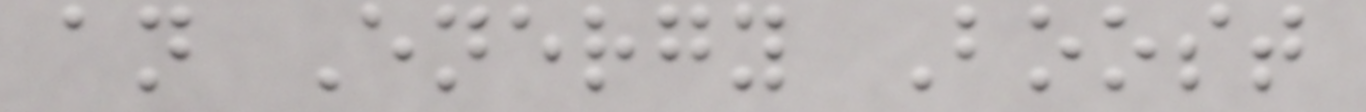an Energy Boost
